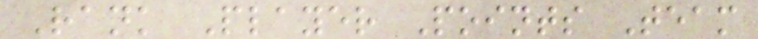Rank Player Points Team
